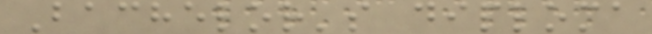Bachelor's diploma
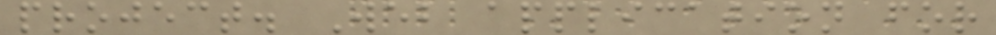project. Web application for
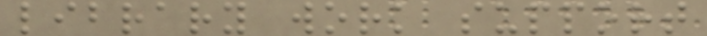library work support
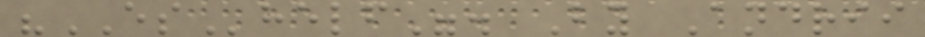"EShelf". By Andrii
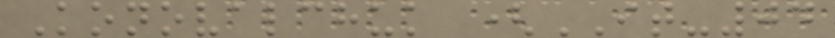Konovalchuk (IT-04
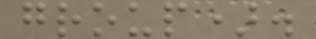group).
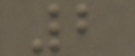2
